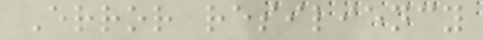Error resiliency
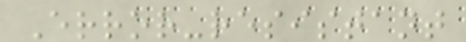Error-resistant
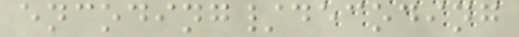encoding/decoding
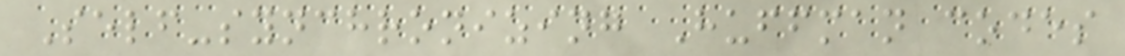Self-synchronizing Huffman codes
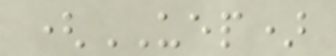(UEP)
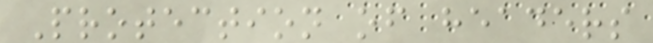Protection of headers
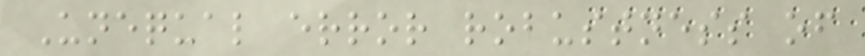Unequal error robustness of
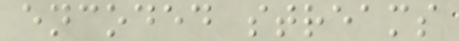encoded streams
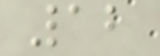12
